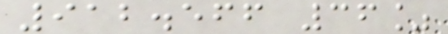912.566 36%
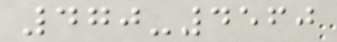470-4560
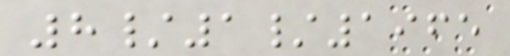8/1/1965
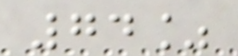74%
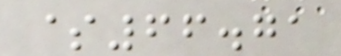$66.71
